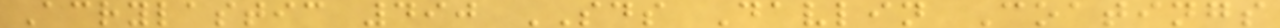Acrylastic 490 SDS Davlin Coatings
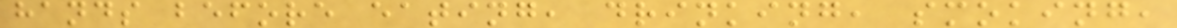hands before eating, drinking, smoking,
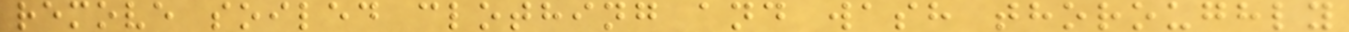remove soiled clothing and wash thoroughly
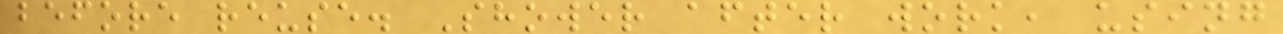before reuse. Shower after work, using
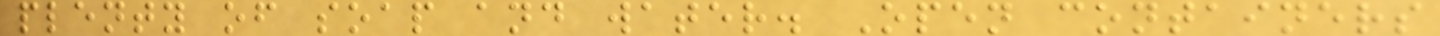plenty of soap and water. Open containers
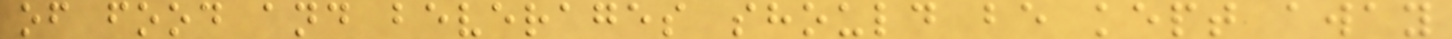of food and beverages should be kept away
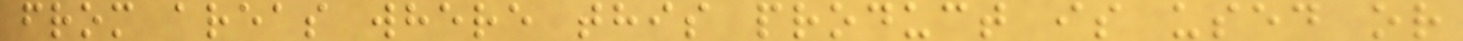from areas where this product is used or
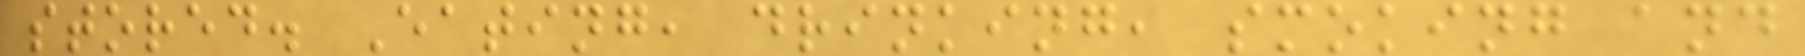stored. Eating, drinking, smoking and
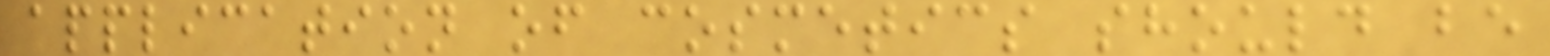application of cosmetics should be
